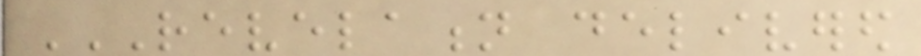REVELATION DELIVERED
